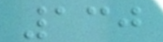130
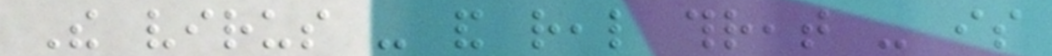The virus - and real threat - is
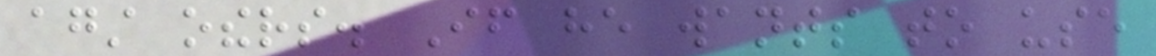against others. If he wants to use
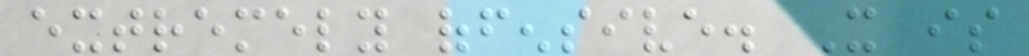extremely offensive. It is
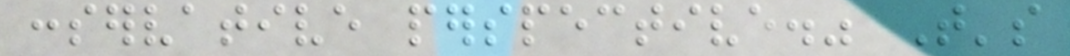conservative perspective." That's
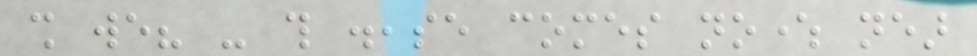shall we? - this disease comes nowhere near
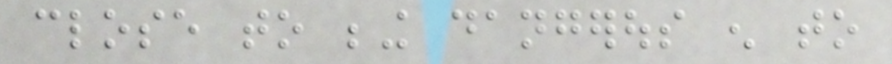close to being dangerous enough to
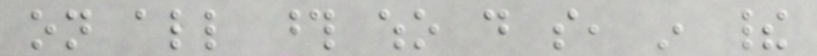on all those who do so, in their
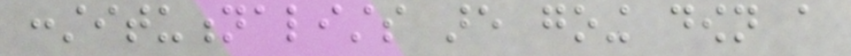constitutionalists are going down a
